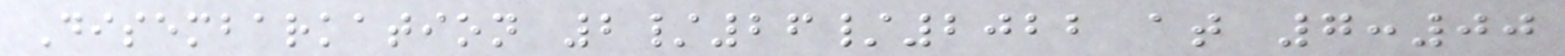Disembarkation 2/26/2022 at 7:00
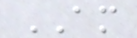AM
